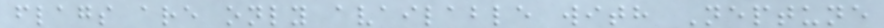flags are only available with Neptune
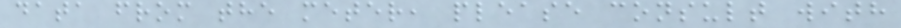data from the meter, please consult with
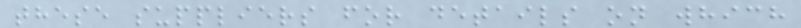these suppliers for details on which
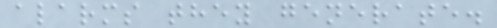alarms they generate.
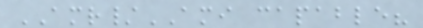AMR/AMI capable?
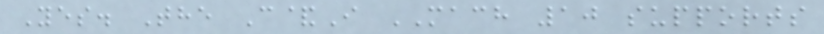Yes. The C&I MACH 10 supports
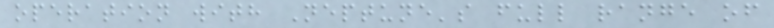operation with Neptune's full range of
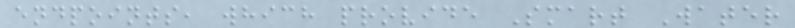endpoints, which provide Smart Water
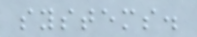systems.
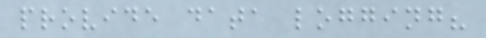provide data logging?
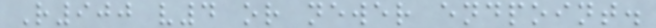R900 v4 or newer endpoint.
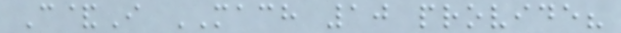C&I MACH 10 provide?
